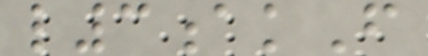l3akF
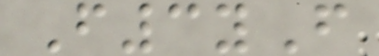F3yF
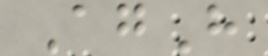AgH
